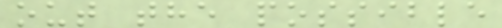out the possible
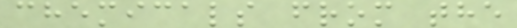chemicals from the
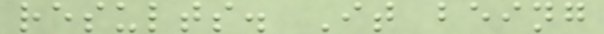results. It being
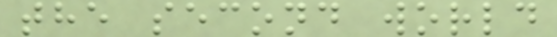the second world
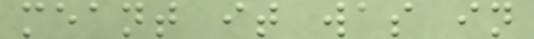meant it was in
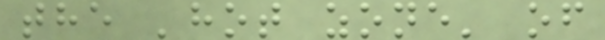the 'hot zone' of
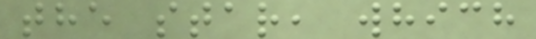the star, which
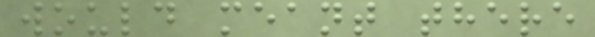would meant there
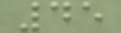45
